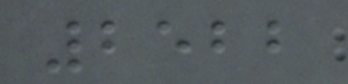2522
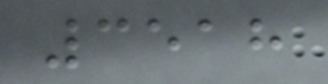3518
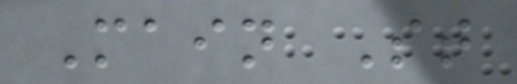Main St
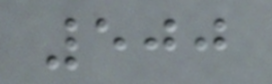500
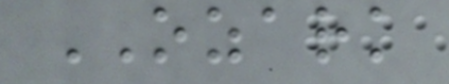OZARK
